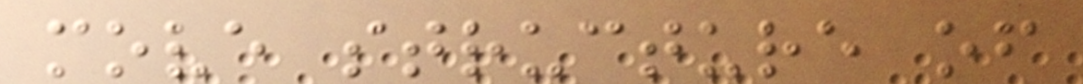move structure of
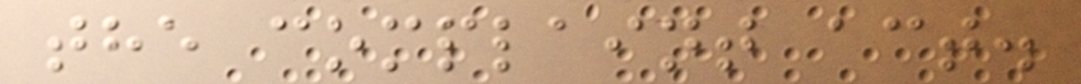the complaint act.
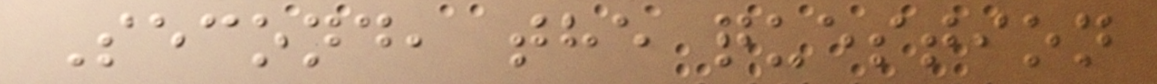Second, the question
